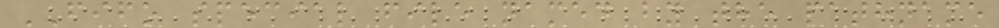FIFO special file named by the pathname
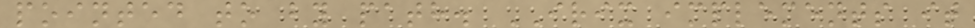pointed to by path. IRIX implements it
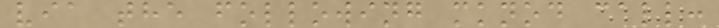via the following mknod call:
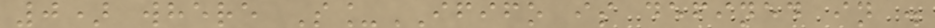0) where S_IFIFO is defined in .
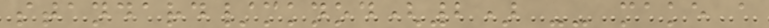standard/mknod(2) -- make a
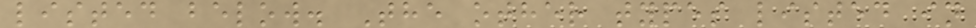listed below. The other types listed in
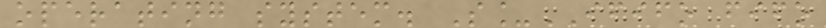operating system. S_IFIFO fifo
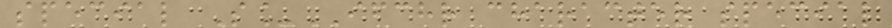special S_IFCHR character special
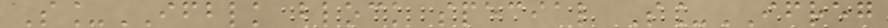S_IFBLK block special S_IFREG
